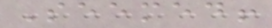Seemed!
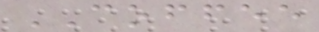COFFEE
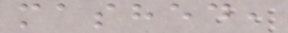mashed,
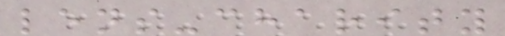lens-charity
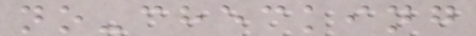no-checking
